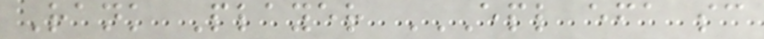Rank Player EPL EFA SC
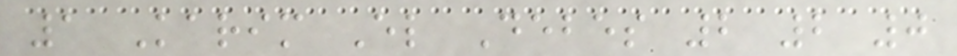1 Karim El Debes 2 2 0
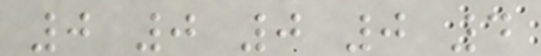0 0 0 0 4
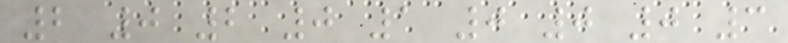2 0 2 0 1 0 0 0 3
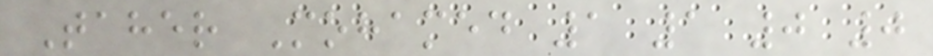Taher Mohamed 1 1 0 0
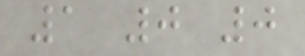1 0 0
